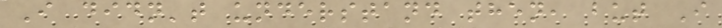I didn't understand then, but I
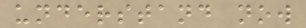understand now
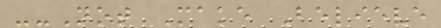--Not Make Believe
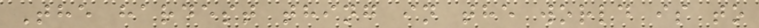The hardest thing in the world is to
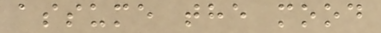assume the mood
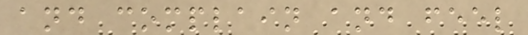and complain and feel
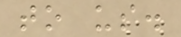to us.
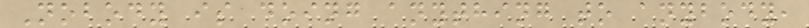Nobody is doing anything to anybody,
